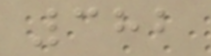382
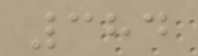384
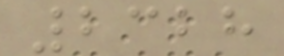2328
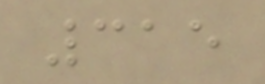315
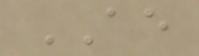AE
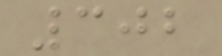302
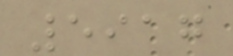5917
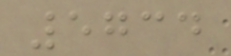5734
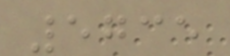5735
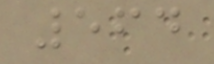564
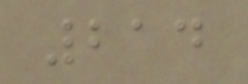214
